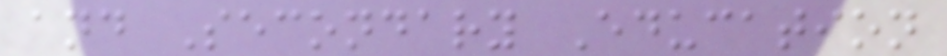and Secondary Education
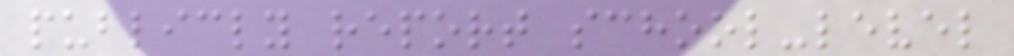publicly report school-level
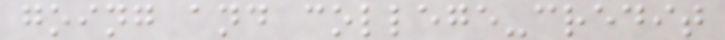going and college-credit
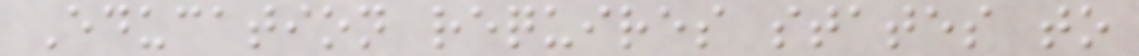Education requires states to
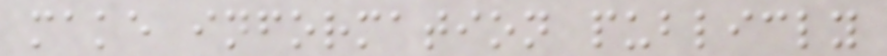make information publicly
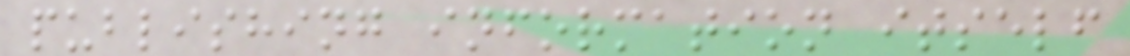publishing information itself
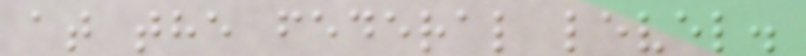at the federal level.
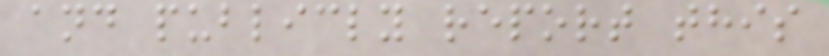and publicly report this
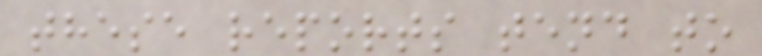these reports tend to
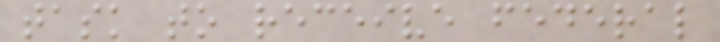task to receive federal
